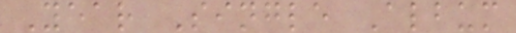Year Single Album
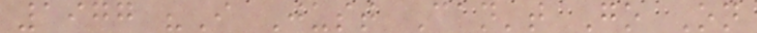1977 "I Just Can't Go On
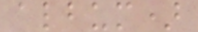album)
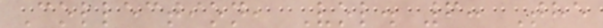Collection, Vol. 6: The
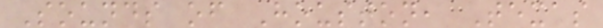Sounds of Houston, Texas
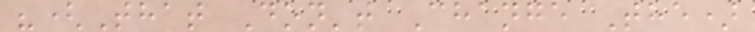"(That Don't Change The)
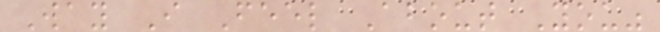Way I Feel About You"
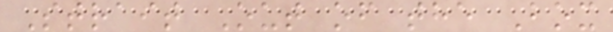Strait Out of the Box
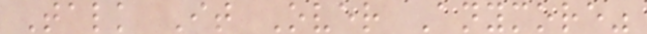Talk It Over Anymore"
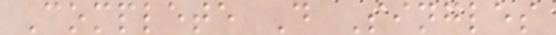Complete D Singles
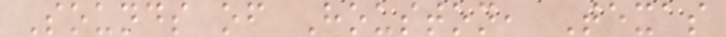Sounds of Houston, Texas
